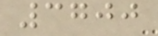3700
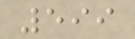599
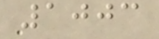1003
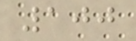100
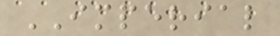IMPERIAL
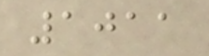1011
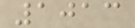1013
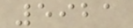5921
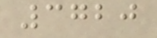3720
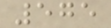575
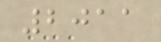2011
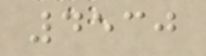4530
